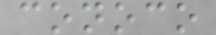conoco
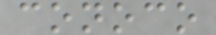conoco
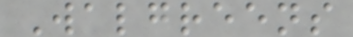Walgreens
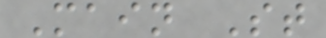Main St
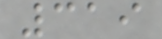319
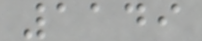1149
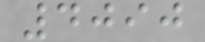4090
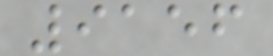9156
